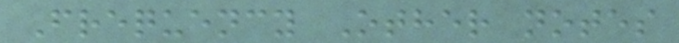Frequency Other notes
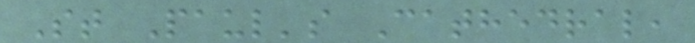St Paul's Cathedral,
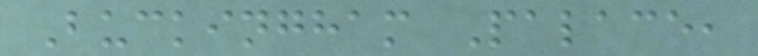Buckingham Palace,
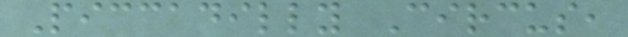Piccadilly Circus,
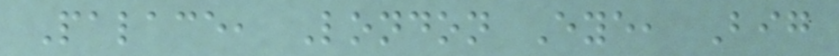Palace, London Eye, Big
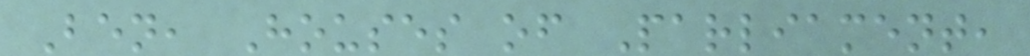Ben, Houses of Parliament,
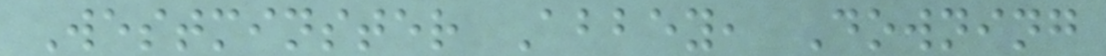Westminster Abbey, Downing
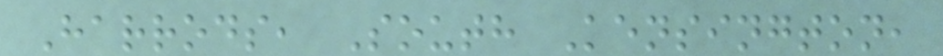Harrods, South Kensington,
